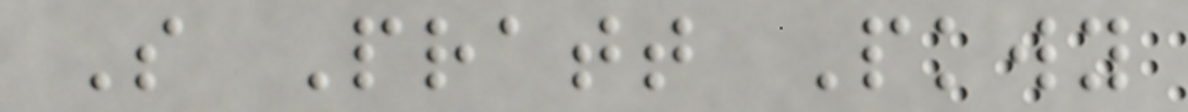S Pratt Pkwy
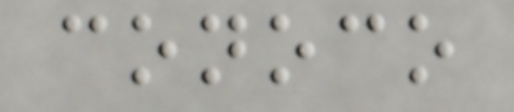conoco
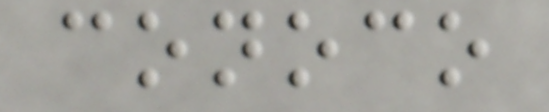conoco
